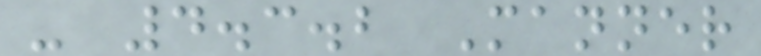- 4.3.2 Manner
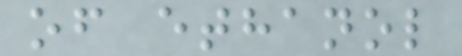of ethanol
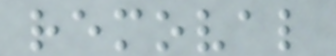removal
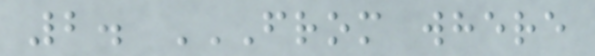2. FROM WHERE
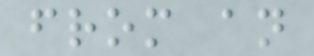from an
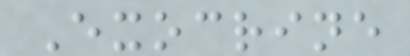Exocrine
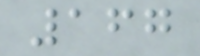167
